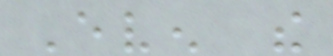Even the
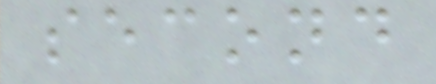second
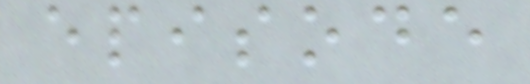episode
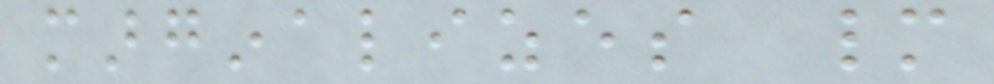marginalizes many
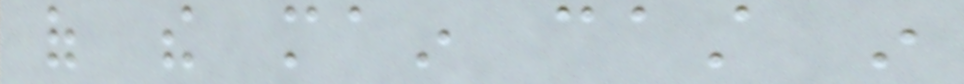of the main cast in
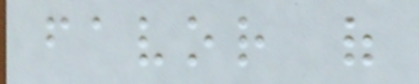favor of
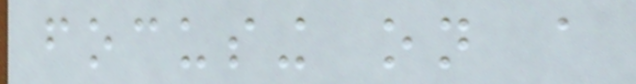focusing on a
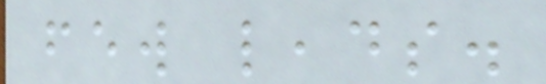few leads.
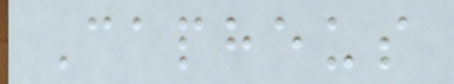Capheus
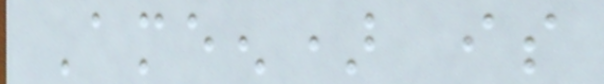Ameen) is
